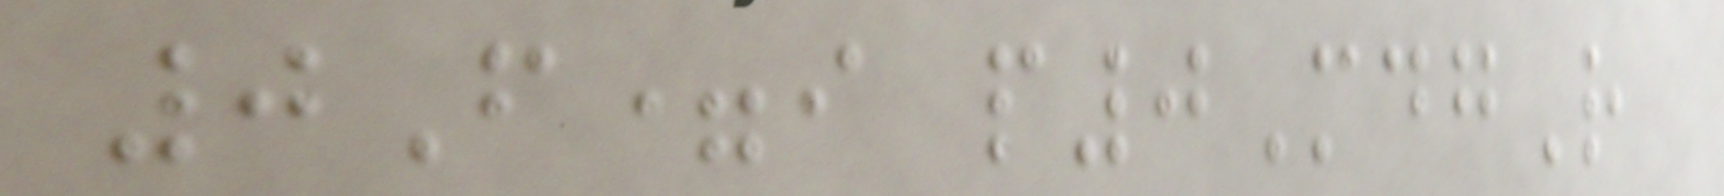0F=i p0MdgR
